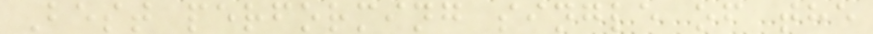Best performing single of the
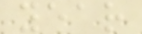year
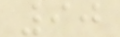90
